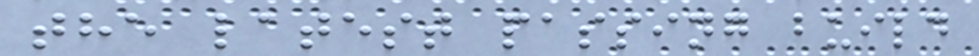the latest passing build
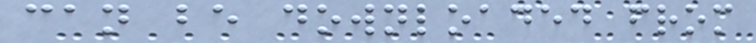can be downloaded from
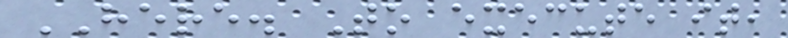HERE. To execute it,
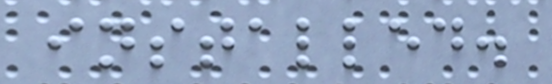installed.
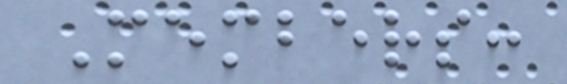Members:
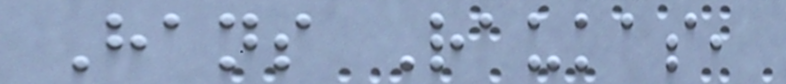Hans Raukas,
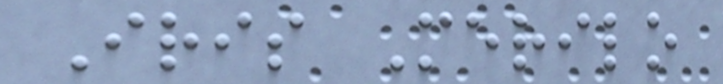Iris Merilo
